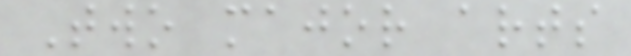Two major arts
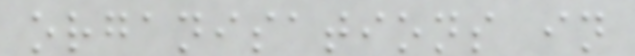organisations in
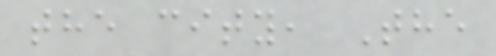the city, The
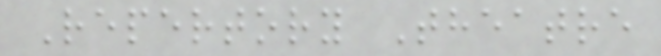Repertory Theatre
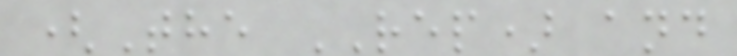(The REP) and
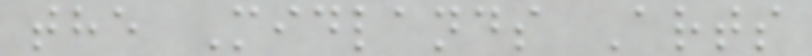the Midlands Arts
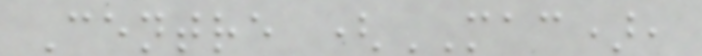Centre (MAC),
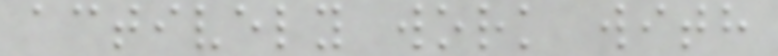actively work with
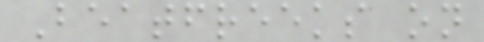Beatfreeks on
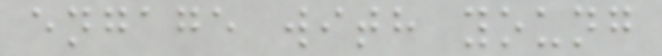engage with young
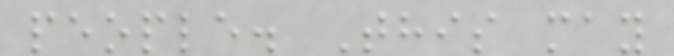people. This may
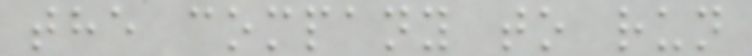the company to run
